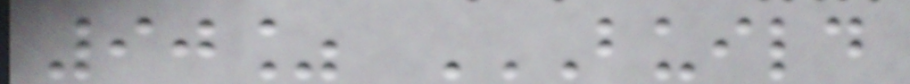90% BUILD
